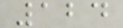124
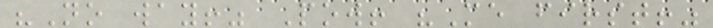"No way!" Pow! "Me first!"
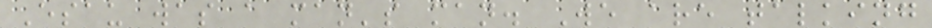Esau was a man's man. We are talking
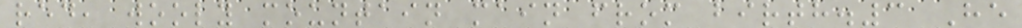red, wooly mountain main from birth.3 He
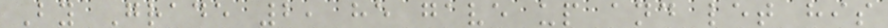By Grade 2, he gave up and let his
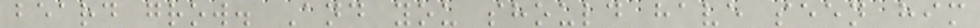beard grow. And you should have seen him
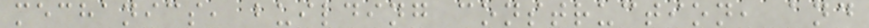mechanics, building construction, and
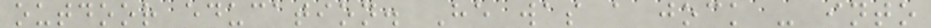outdoor education. He was a jock - into
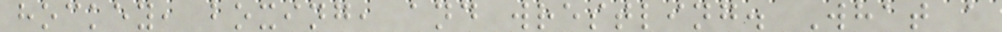hockey, boxing, and wrestling. What a
